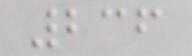236
